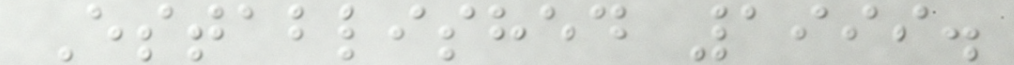Established 1999.
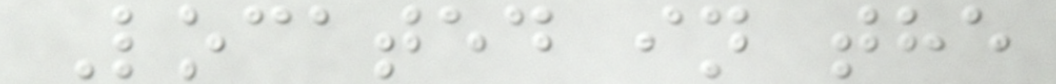Located in the
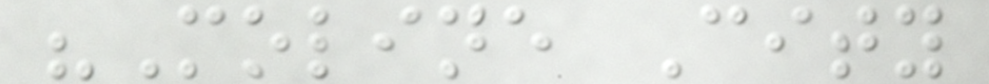"Moline City
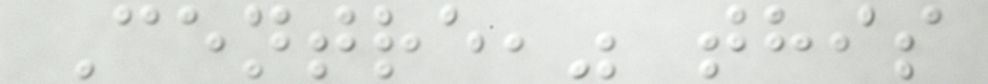Centre," this
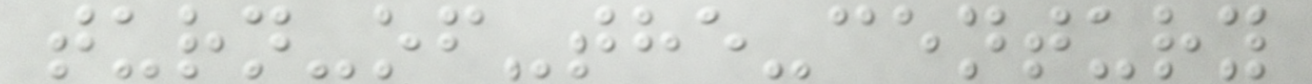turn-of-the-century
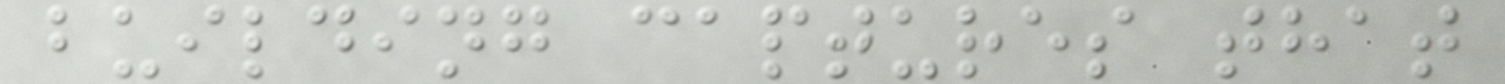building captures that
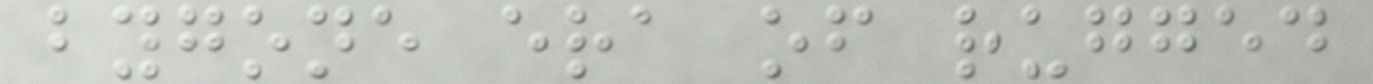bygone era of rugged
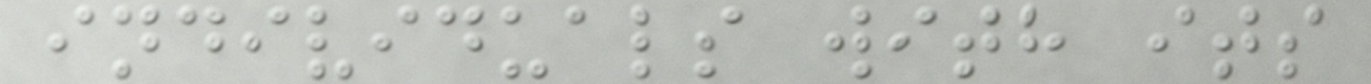individuals with its
